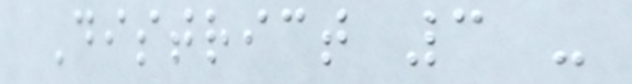District 3 -
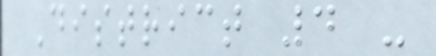District 4 -
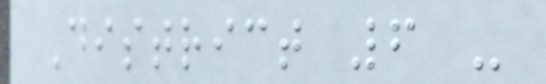District 6 -
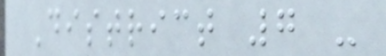District 7 -
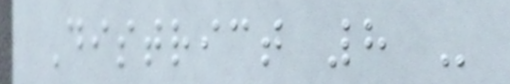District 8 -
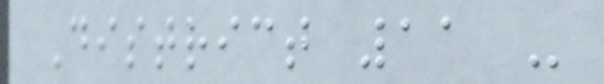District 11 -
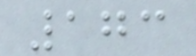173
